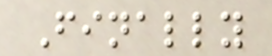Finally
